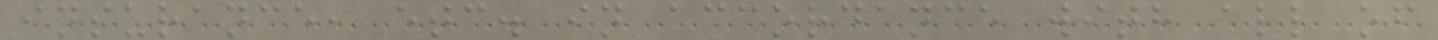insurance, etc. in accordance with all of
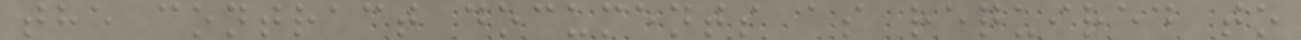the contract documents as required to
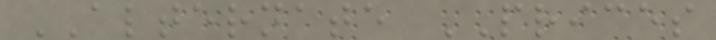ALTERNATE PRICES
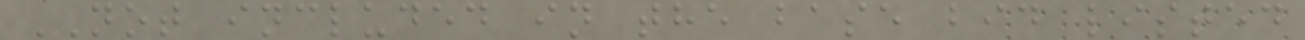NOT included in the base bid listed
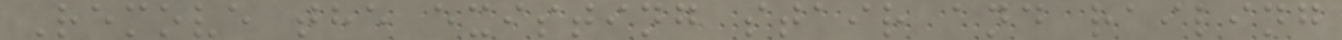Remove the existing stair and railing
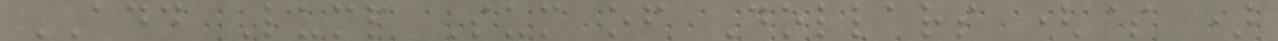ADD Lump Sum of Dollars ($ )
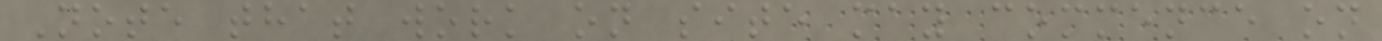Note that work on site may commence on
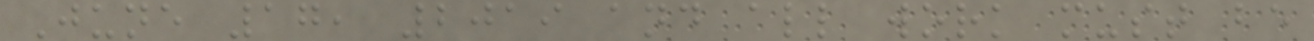June 17, 2019 and all work must be
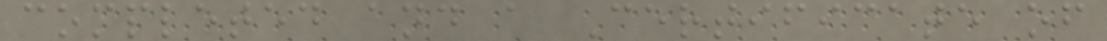completed and a Certificate of
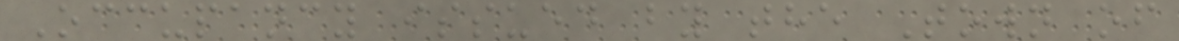Occupancy issued by the Town of
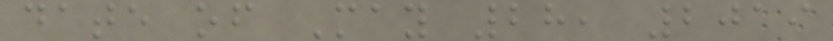date of May 28, 2019
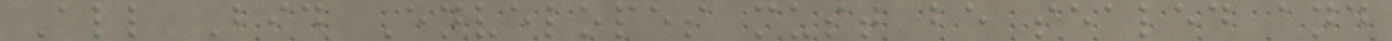All Bid Envelopes must be sealed and
